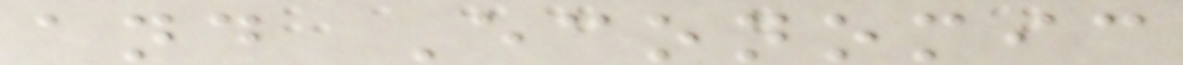and Economic
